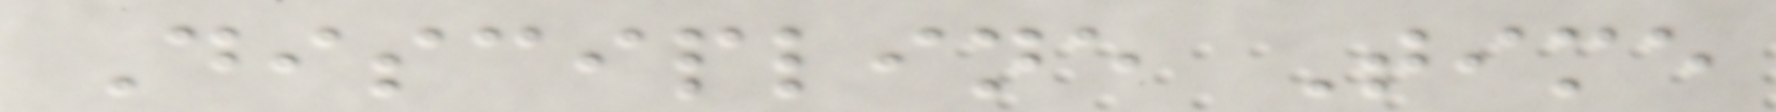Discipline Time
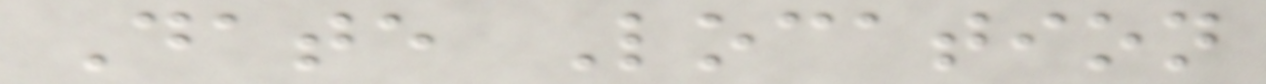Date Location
